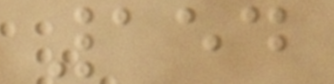154
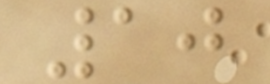10
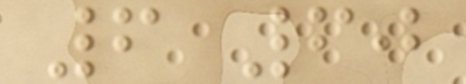6 60
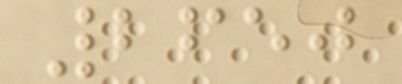2650
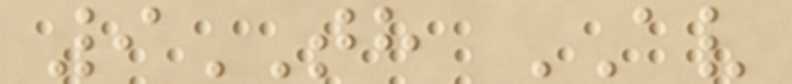9TH AV
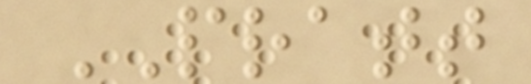PRATT
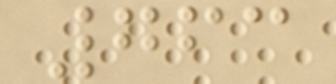763
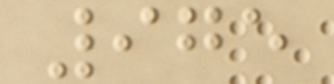975
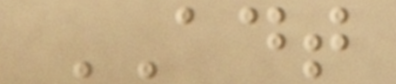ADT
